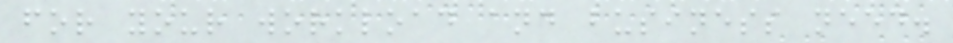for your workload and business need.
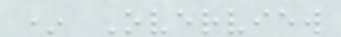* Overview
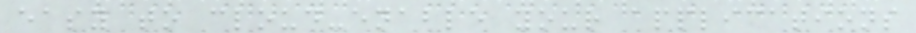easy to cloud-enable your applications
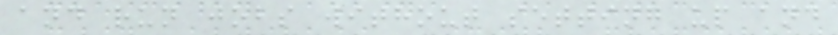and run jobs without setting up and
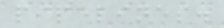pipelines.
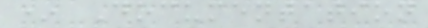* Documentation
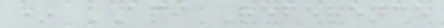* API Reference
